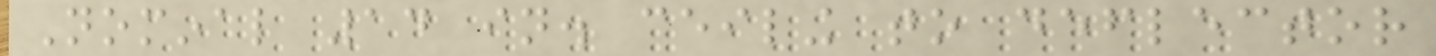Nominal 14 in. ceiling to deflector
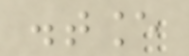distance
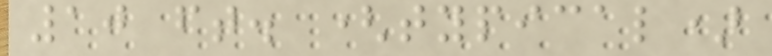10 ft. (typical)
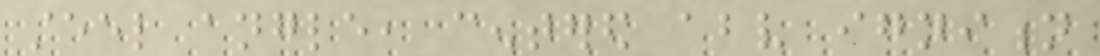steel angle, centered above ignition
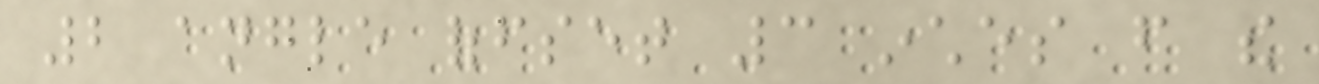2 angle offset 3 inches from the
